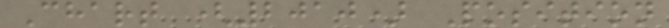Chart (2010) Position
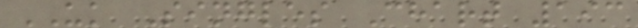UK Singles Chart 193
